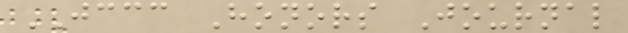JCCC Honors Journal
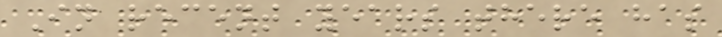In recent years there has
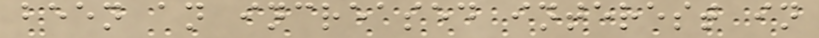been an increased interest in
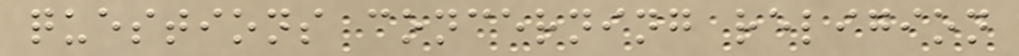questions concerning religion
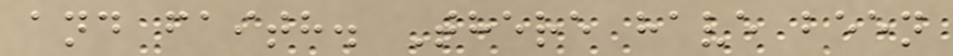and faith. There have been
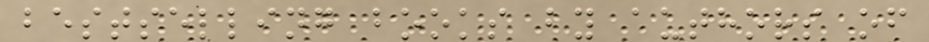bestselling books by authors of
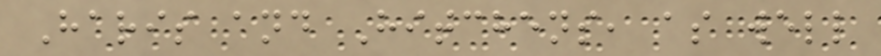Haris and Hitchens, as well
